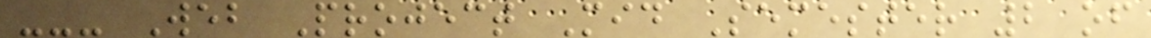--- Web Project Mid Semester 2 of
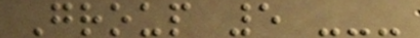Group 5 ---
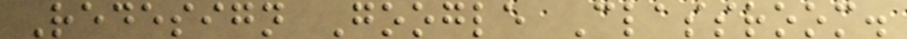Redesign Google Classroom.
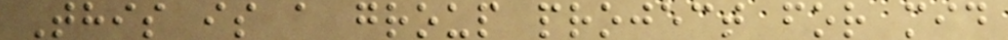This is a group project for mid
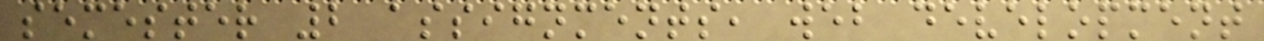semester 2 assignments, web development
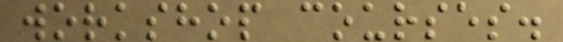workshop courses.
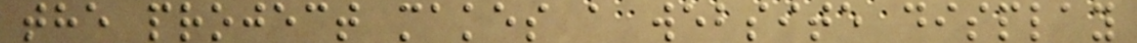the project makes a website display
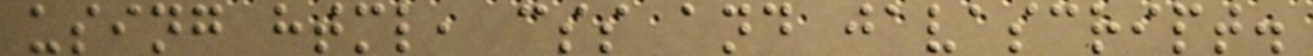using html, css and javascript.
